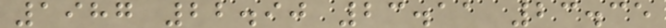1987 22.90 23.11 23.35
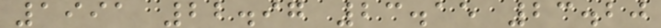1991 22.97 23.15 23.20
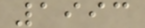1993
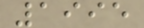1995
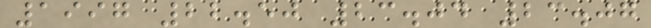1997 22.50 23.04 23.07
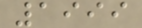1999
